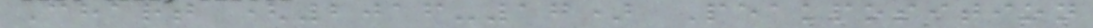Chart (2016-17) Peakposition
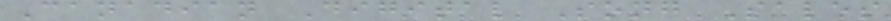Canadian Digital Song Sales
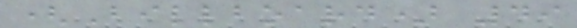(Billboard) 49
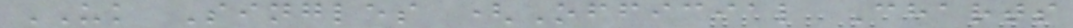UK Singles (Official Charts
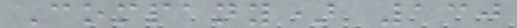Company) 130
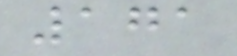171
